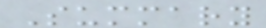Summary
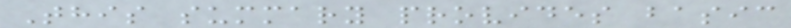This summary provides basic
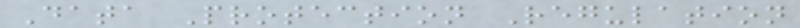Data Protection Regulation
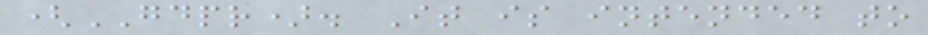(GDPR). It is intended to
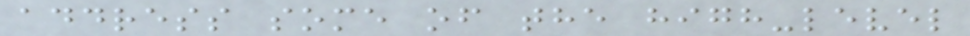address some of the high-level
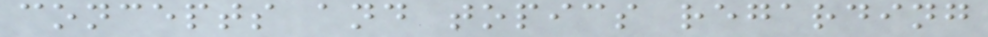concepts and topics regarding
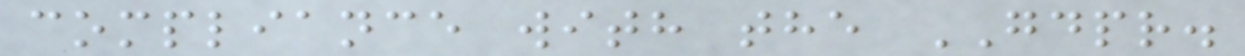compliance with the GDPR.
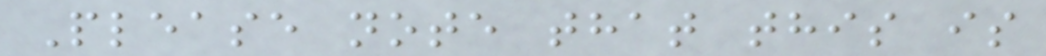Please note that this is
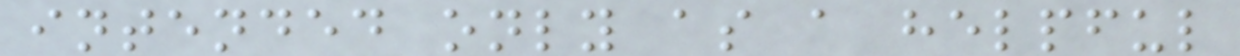intended only as a helpful
